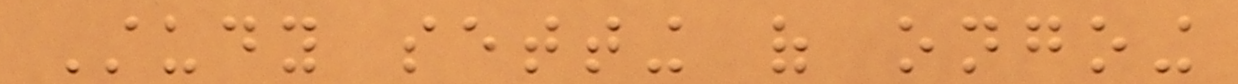Study setting of ongoing
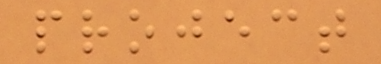project
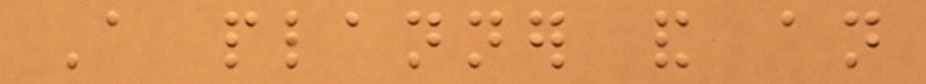A planner and an
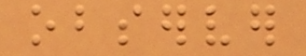observer
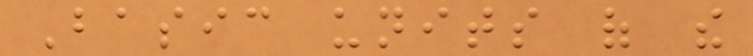Basic units of the
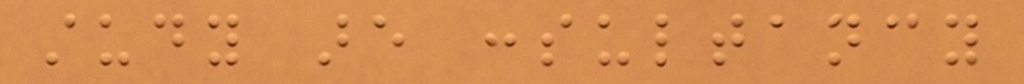study are consultancy
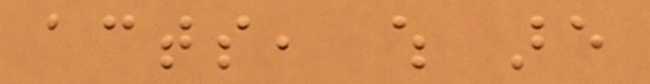acts, which are
